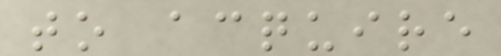to acquire
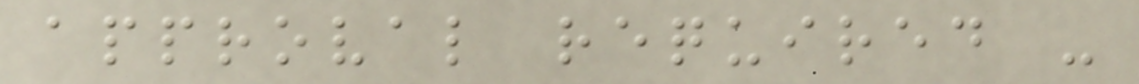approval required -
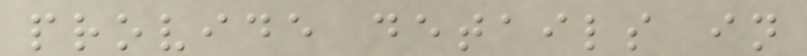provide details in
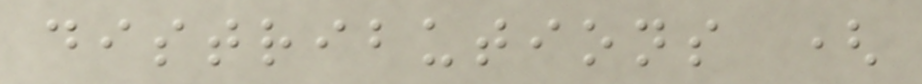distributions (
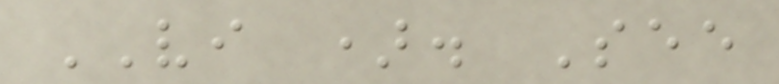VI ). See
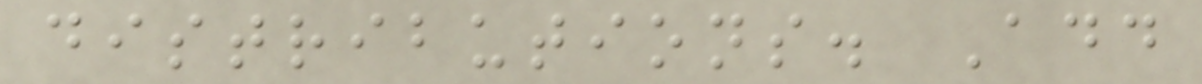distributions. Add
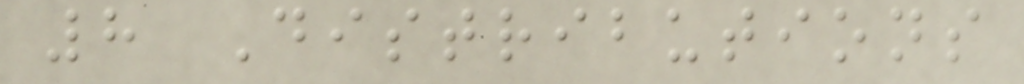8 Distributions
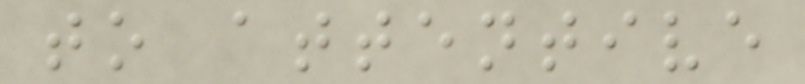to attentive
